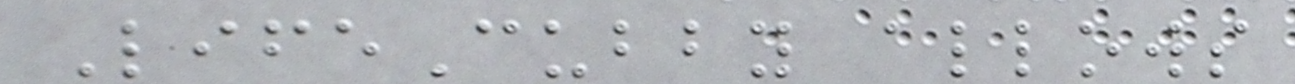LifeCubby allows
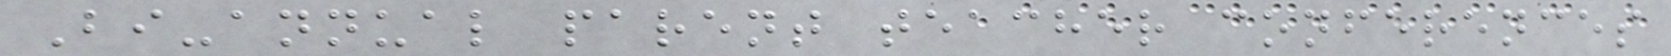Bi-annual parent teacher conferences
